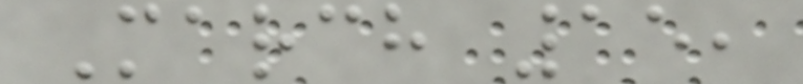March 15,
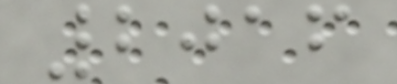2016
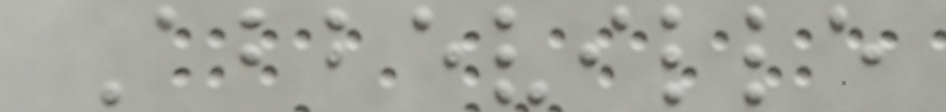Abbeville
